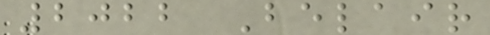2022 Belair
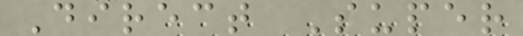Direct Super
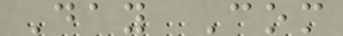Day Com
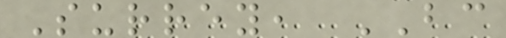Surrey, BC
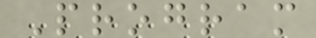Program
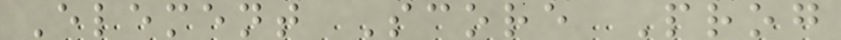Element Score Prog
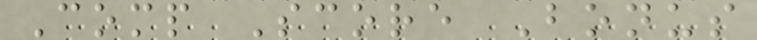Comp Score Bonus
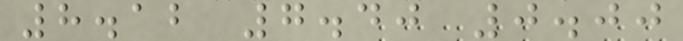8.12 7.40 0.00
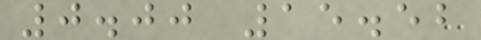0.00 15.52
